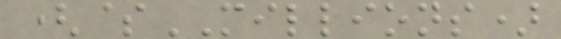($MILLIONS)
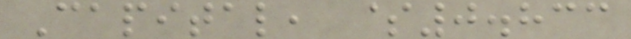Capital, $0.833
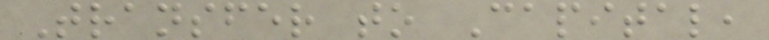Transfer to Capital,
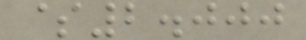$2.000
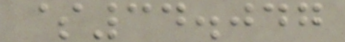$34.047
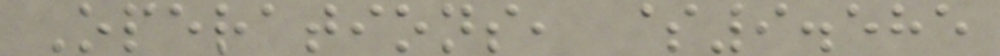Operations, $9.585
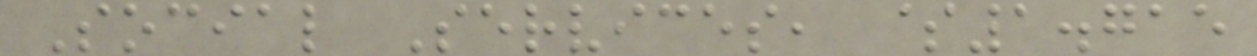Social Services, $1.715
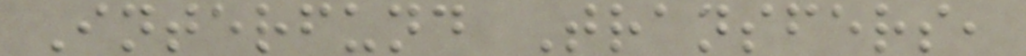Interfund Transfers,
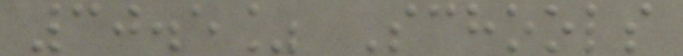30.5% Schools
